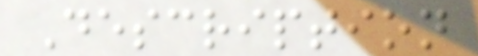Description
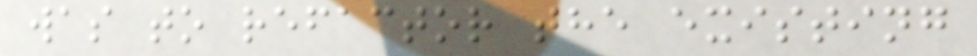was to refactor the existing
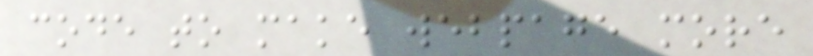code to make webpage more
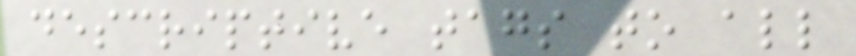descriptive tags to all
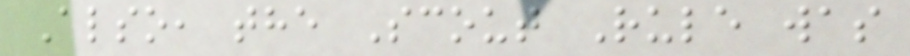Also, the Scout Rule was
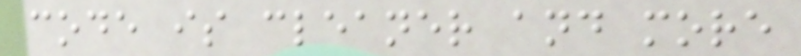code is cleaner and more
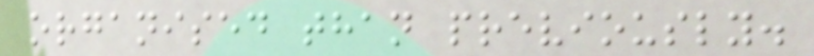organised than previously.
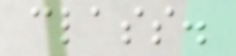class.
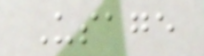Usage
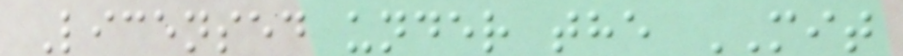Licensed under the MIT
